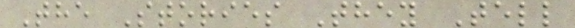The Stories They Tell
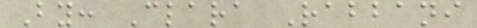By: Clara Rabbani
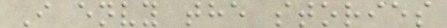I envy the stories
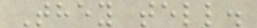They tell.
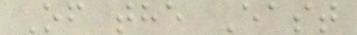Of the East
